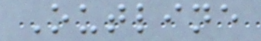Outline
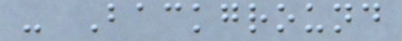- Background
